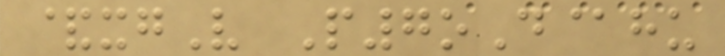&xgV P7oD@hu
